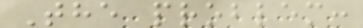The problem:
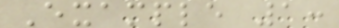Example 1:
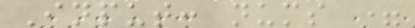Input: nums =
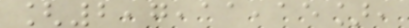[2,7,11,15],
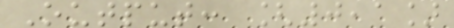Output: [0,1]
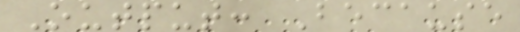Output: Because
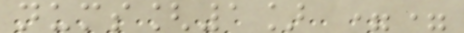nums[1] ==
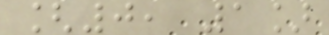[0, 1]
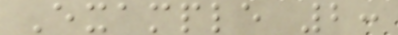Example 2:
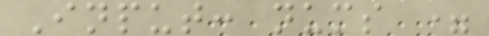Input: nums =
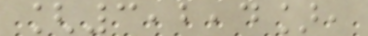[3,2,4],
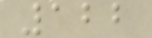122
